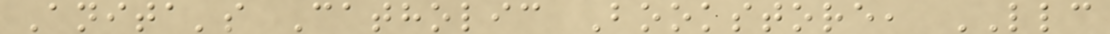Anita's Catholic Bookstore, LLC
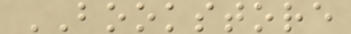BOOKSTORE
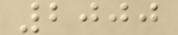2000
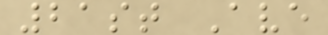21st Ave
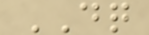DQ
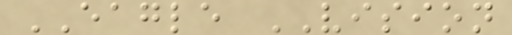EAGLE VISION
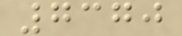7370
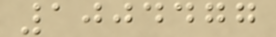1004477
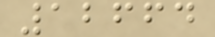12664
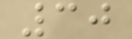30
